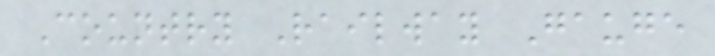Country Railway Gauge
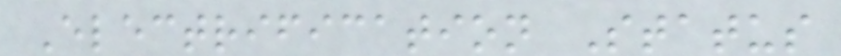Electrification Status
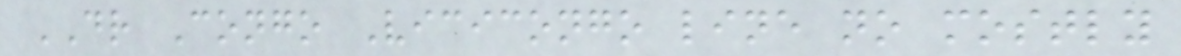DR Congo Vicicongo line no mostly
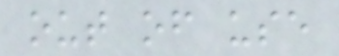out of use
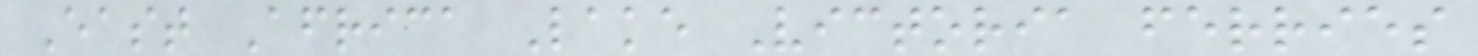East Africa Lake Victoria ferries
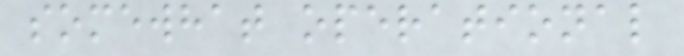somewhat operational
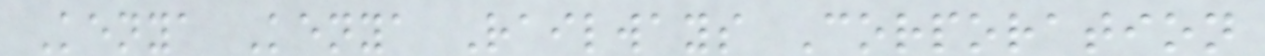Kenya Kenya Railways Corporation
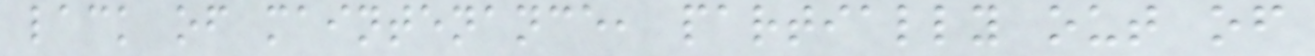lack of maintenance, partially out of
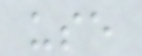use
